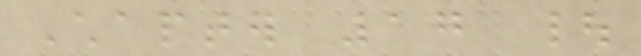Chapter 17 |
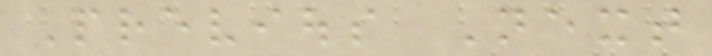Previous Next
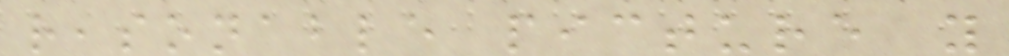reasonable picture you
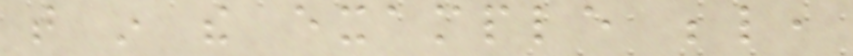that in the example below,
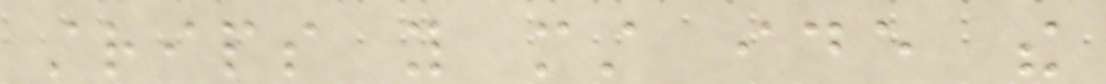strips you must ide the
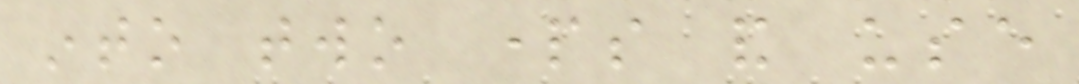into two parts and use
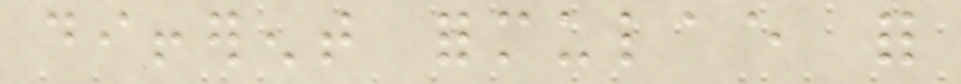different formulae for
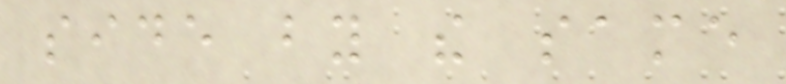side by the same
